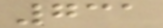731
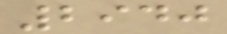2940
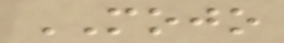MOJO
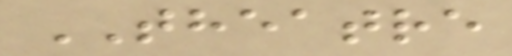THEATRE
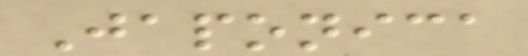Japonica
